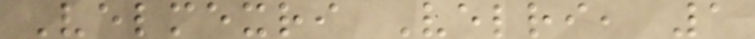Velmexri Velri, 1
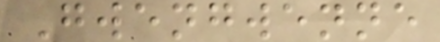Gwengwenne
